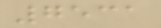7531
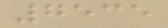7535
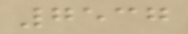7537
